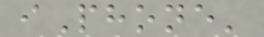iPhone'
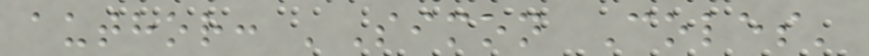author: 'Simon Coles'
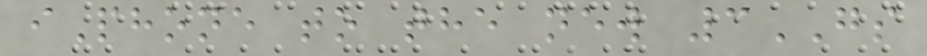iPhone to the new 3GS
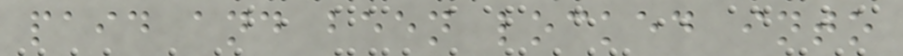paid and been locked into
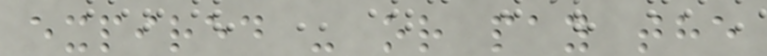expired - or pay the
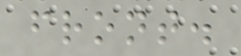front.
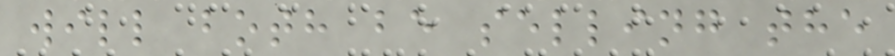will both be selling the
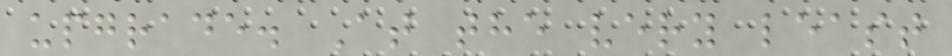upgrade. At the very least
